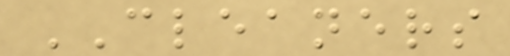CLEANERS
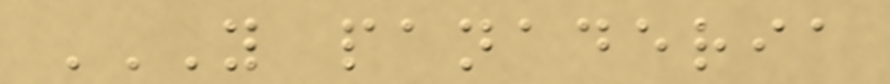Y PANADERIA
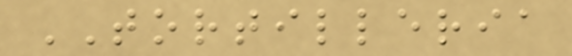TORTILLERIA
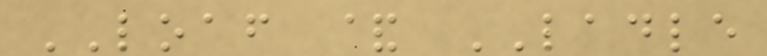LOAF & LADLE
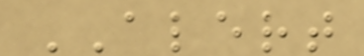ALERT
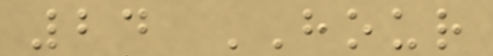24 HOUR
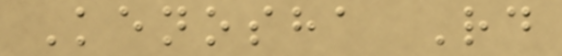Kenosha Rd
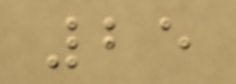25
